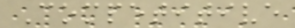Competitive
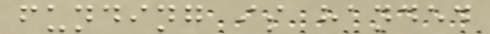funding is handed
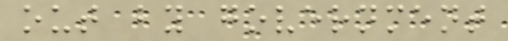out by government
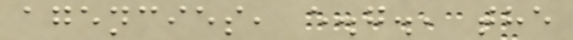agencies, e.g., the
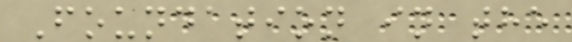Foundation in the
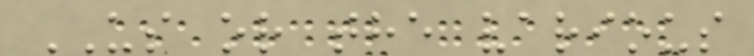US or the various
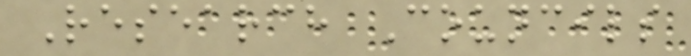Research Councils
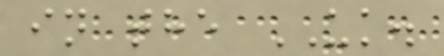in the UK.
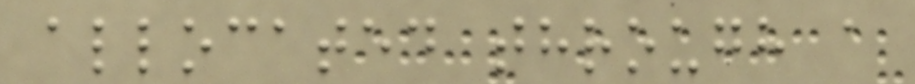allocated through a
